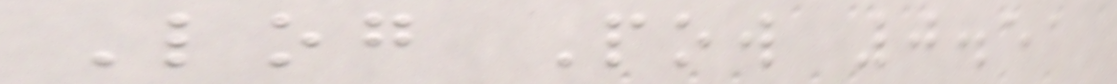Log Pow 0.51
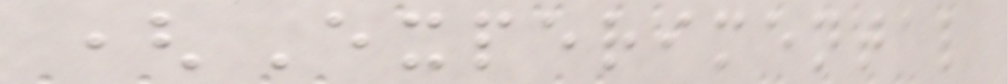(Experimental
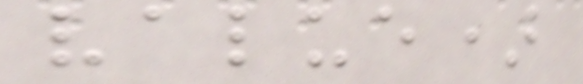value)
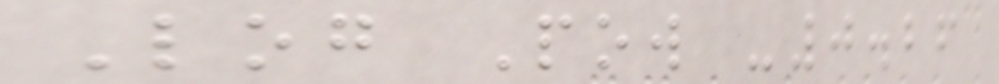Log Pow -0.26
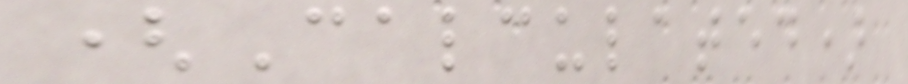(Calculated)
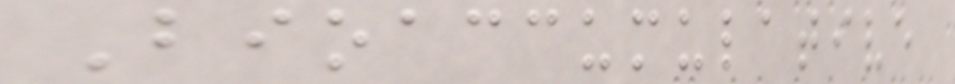Bioaccumulative
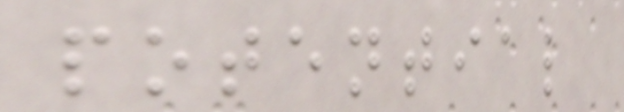potential
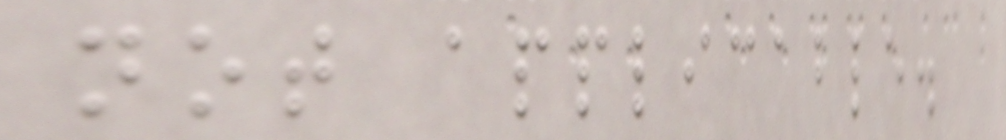not applicable.
